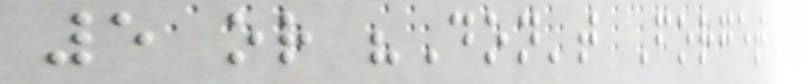5 or "Don't Forget
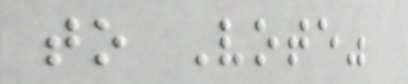to Vote"
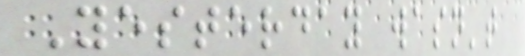Yesterday wasn't
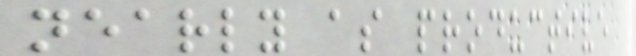nearly as productive
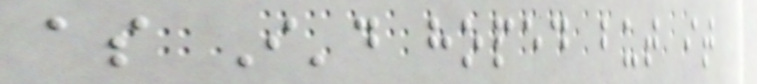as I'd hoped but it
